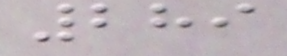289
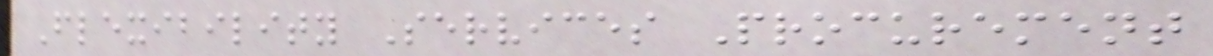Flexibility Services Procurement
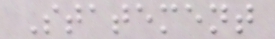Statement
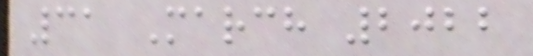31 March 2022
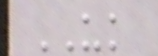UK
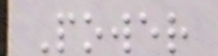Power
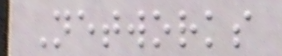Networks
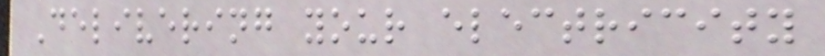Delivering your electricity
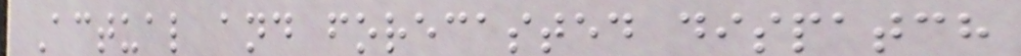Actual and forecasted dispatch
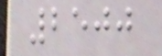2500
